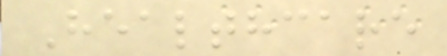Healthcare
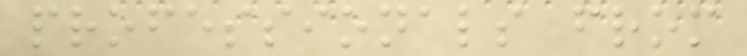professionals from
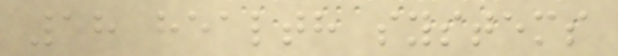18 health systems
